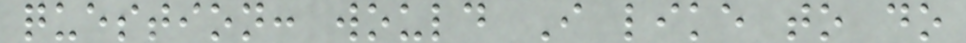question: would I like to do
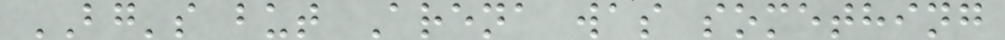BG's but Arena was something
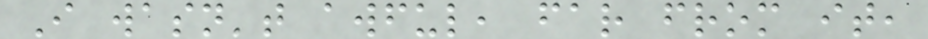I wasn't awful, far from it,
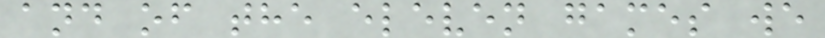and of the eleven games we
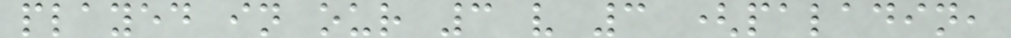played in our 3 v 3 (paladin,
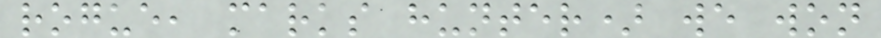rogue, marks hunter) we won
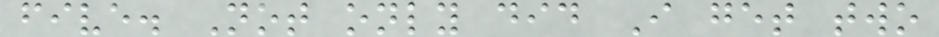five. Not only did I get two
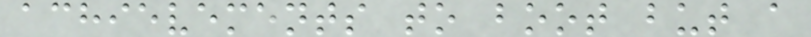achievements to boot but a
